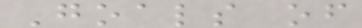Goals of
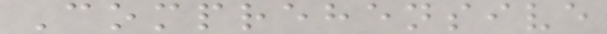Comprehensive
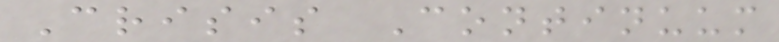Crisis Continuum
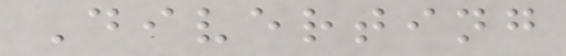Diverting
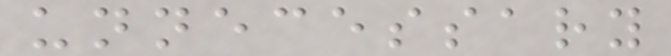unnecessary
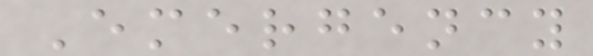Emergency
